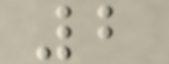2
